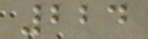224
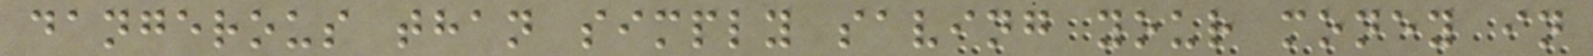dangerous than simply saving your money in
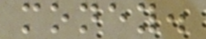money.
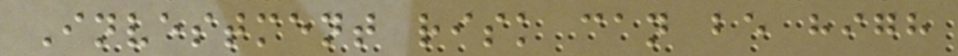Investment risk can be high
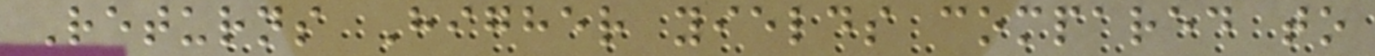Returns Higher yields compared to
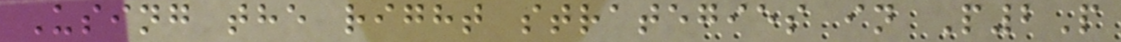Using the right strategies in P2P
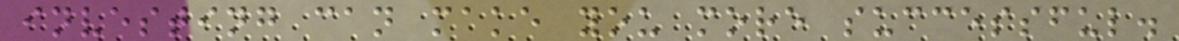investing can make you more successful.
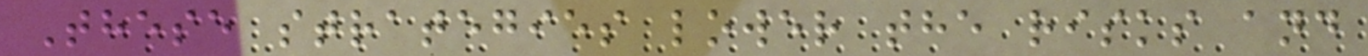These strategies lower the risks and
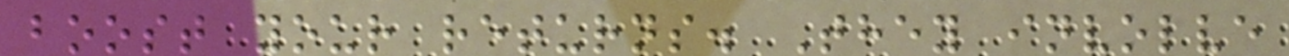boost your returns. They involve
